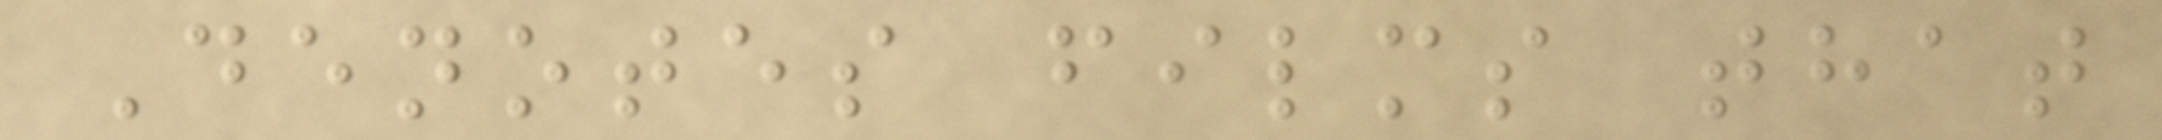Denotes films that
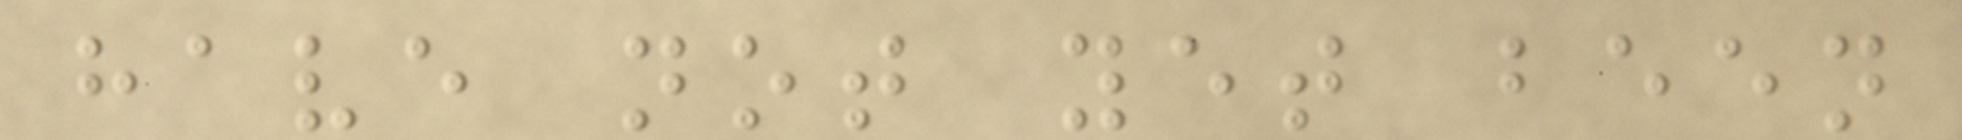have not yet been
